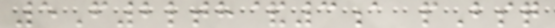5F2lth&3a pBsq
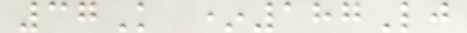37K *187Lj
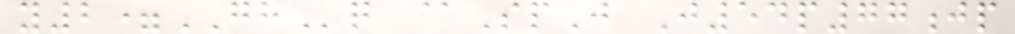y2=GHq @SpJ J54p77jp
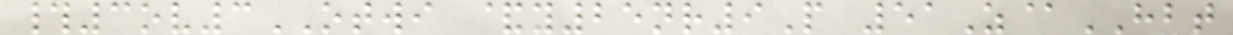#3ov3OTWI &y25nr9P 51Z@HBT
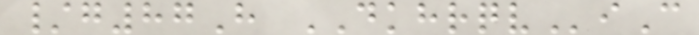/g87H DKHRQViC
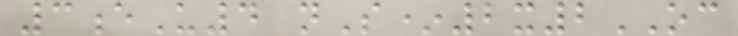3eU4 nS*2x2OC
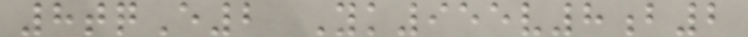8tqE2 Yk955v8b2
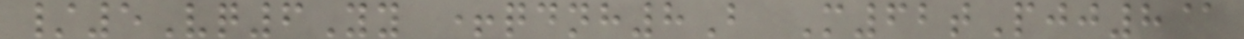/5Vq6Yy +qdnh8B M62tPjj8@
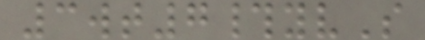3wt7#yvS
